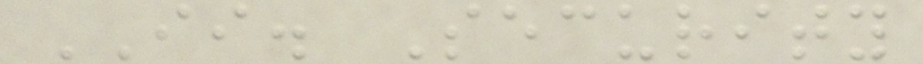II. Security
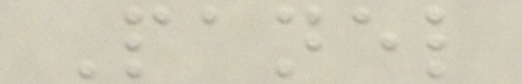Panel
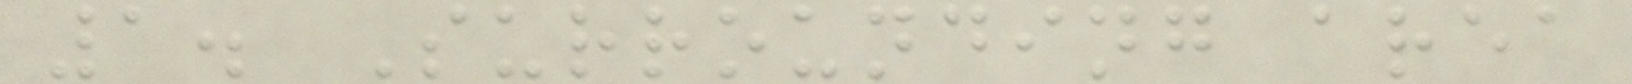1. Surrounding area
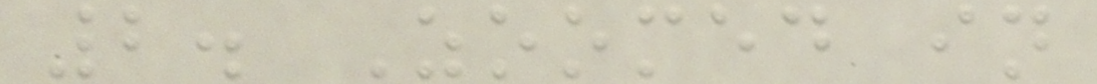2. Zoomed in
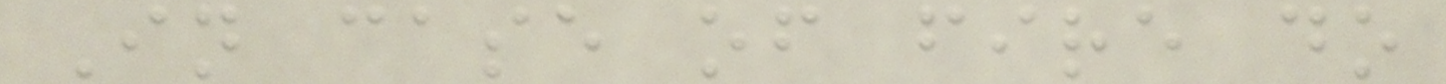In case of fire do
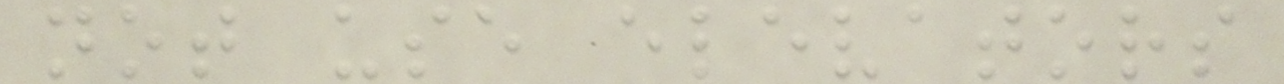not use elevators
